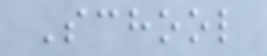School
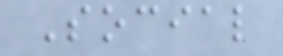Social
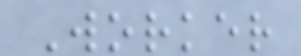Worker
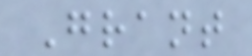Grant
